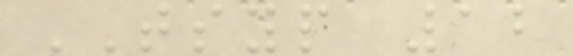TSYP 12
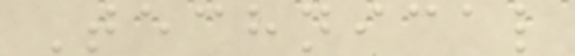Technical
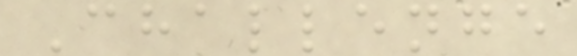Challenge
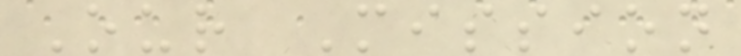Our Mission
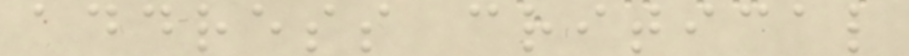address critical
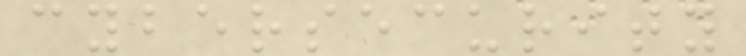cybersecurity
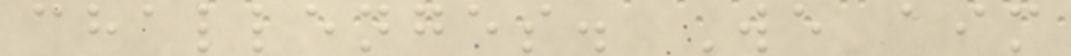challenges. We aim
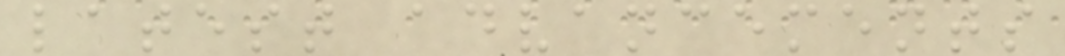latest advancements
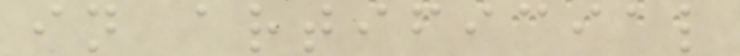in artificial
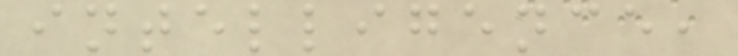intelligence,
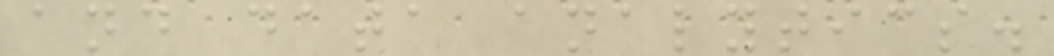and data analytics.
